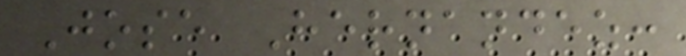Jose Hernandez:
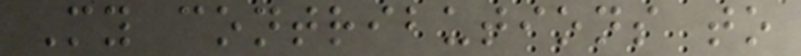My contributions to
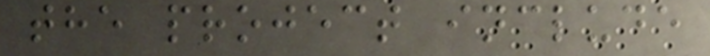the project include
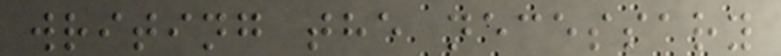writing the necessary
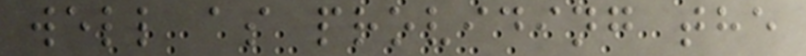well as providing the
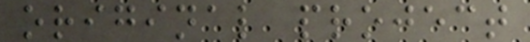original project
